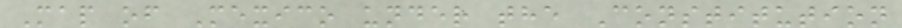Map of Mexico under the Constitution
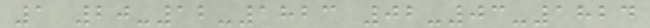1 20-12-1823 02-03-1824
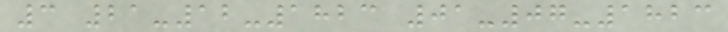3 21-12-1823 01-07-1823
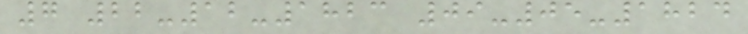7 22-12-1823 09-05-1824
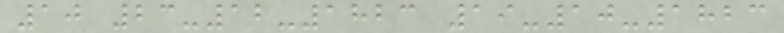10 23-12-1823 19-10-1823
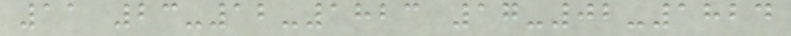11 23-12-1823 17-02-1824
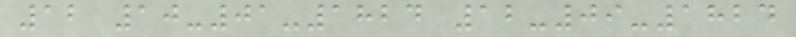12 10-01-1824 12-09-1824
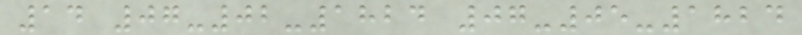14 07-02-1824 07-05-1824
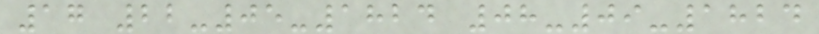17 22-05-1824 08-09-1824
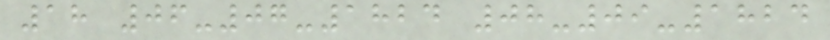18 06-07-1824 08-09-1824
